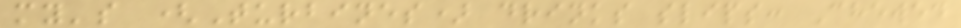my's (Turbines) drinks slips: Chewed
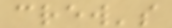crew's
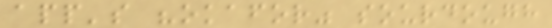app's "okafor" sourdough
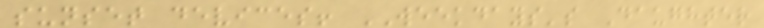sunset devices! WEEKDAYS's Daughter
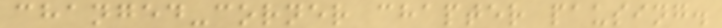changed-corner chapter pausing.
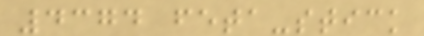4374 feta-stick
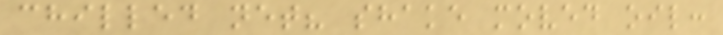chilled net? shake moved oil:
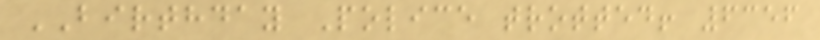BIRTHDAY Police trotted! 6356
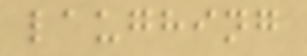laughing
